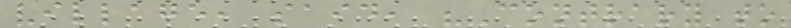village, said, "Contrary to
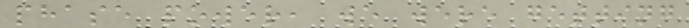phase power, we were getting
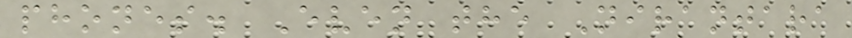phones. Even the Nirantara
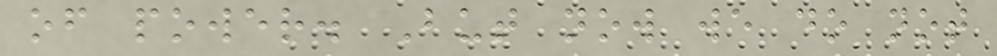of power. But now we do not
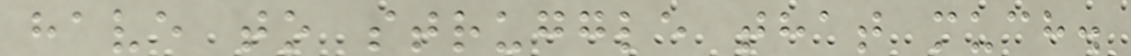have to struggle that much.
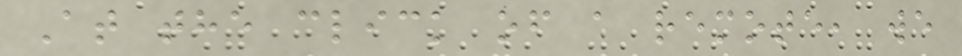At the click of a remote, we
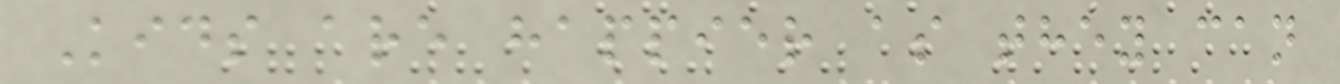Kids are happier as they can
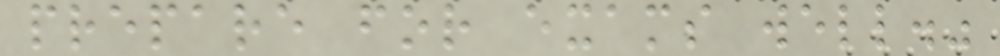prepare for exams well."
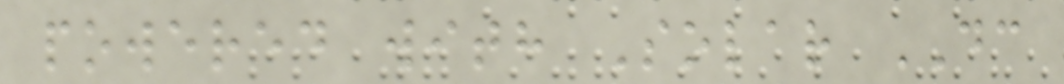powered with Solar DC
